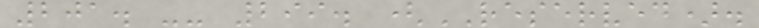201. -- 299. (RESERVED).
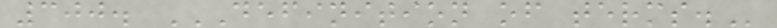300. DEFINITION OF TERMS.
